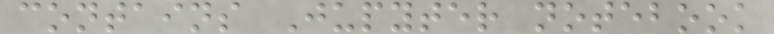contains Jupyter notebook
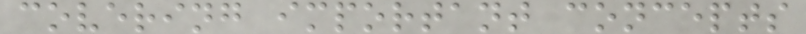covering important concepts
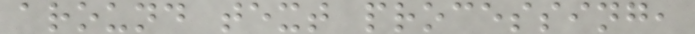around text processing,
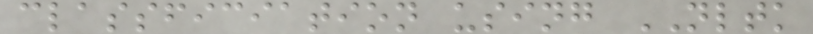classficiation using NLTK
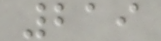219
